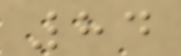84
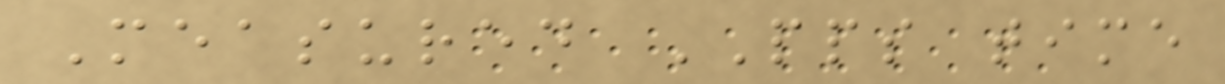Measured PPS time
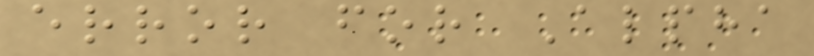error for Alpha
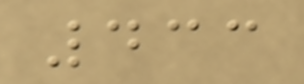433
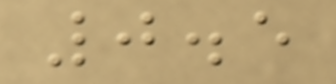0.5
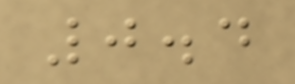0.4
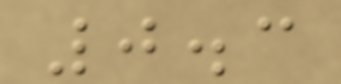0.3
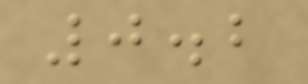0.2
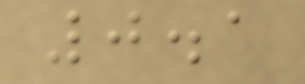0.1
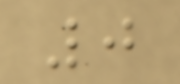0
